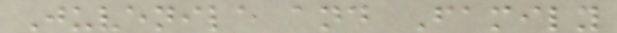Juvenile and Family
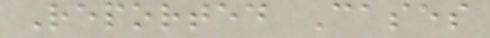Reported Cases
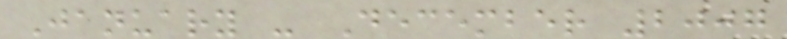January - December 2007
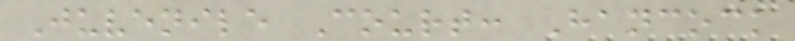Juvenile Court: Hancock
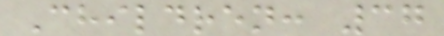Children: 37
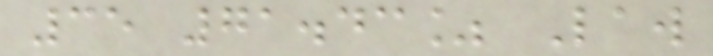35 71.43% Law
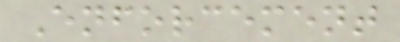Enforcement
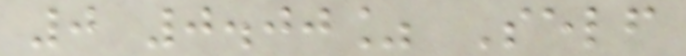0 0.00% Self
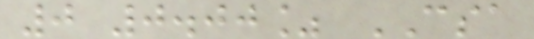0 0.00% CSA
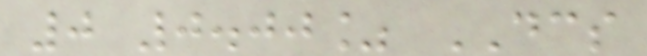0 0.00% DCS
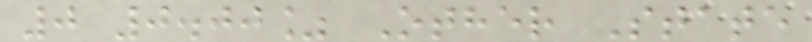0 0.00% Other State
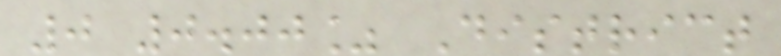0 0.00% District
